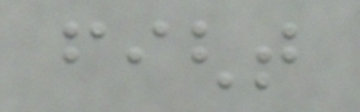fight
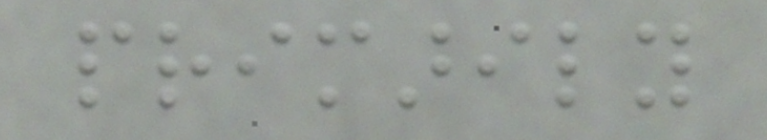primarily
